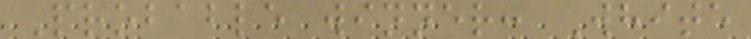Probable winner: White
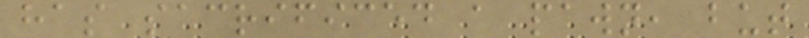has sacrificed a pawn, but
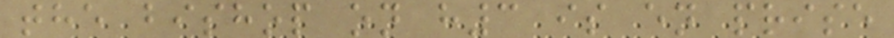the bishop on h3 is en prise
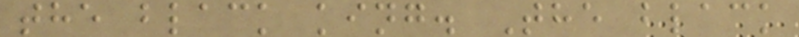the black king. The black
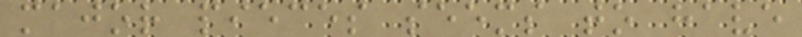major pieces seems to have
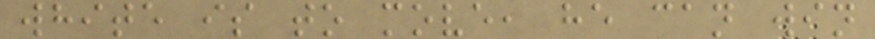white is to move, he can win
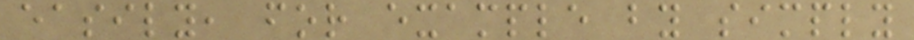easily, for example by simply
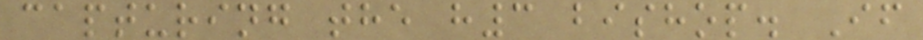capturing the h3 bishop. If
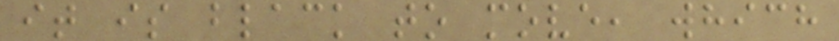it is black to move, which
